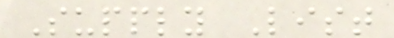Supply List
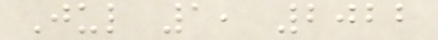Jul 1, 2022
